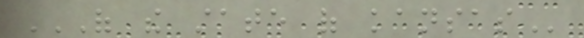OF THE STATE OF KANSAS
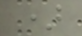)
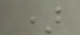)
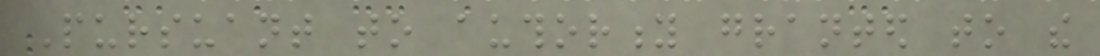Pursuant to authority granted to the
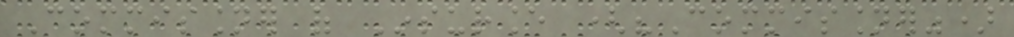Commissioner of Insurance ("Commissioner")
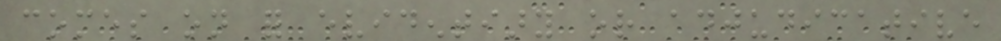comes on for evidentiary or adjudicative
